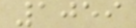1059
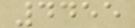4455
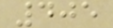405
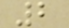2
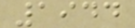1944
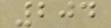204
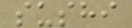sushi
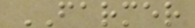FARMER
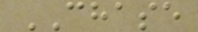CHASE
